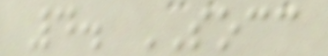4. SOCC
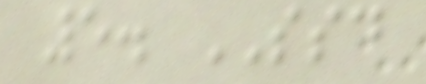5. SSD
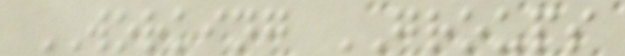WORKING GROUPS
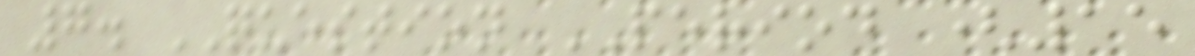7. QUESTION PERIOD (15
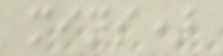mins)
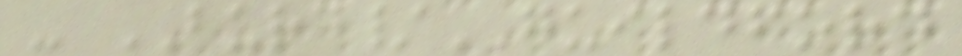- BURD/GUILDFORD
